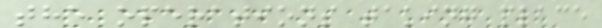the operations taking place
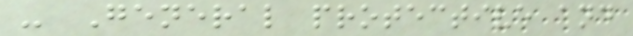- General protective and
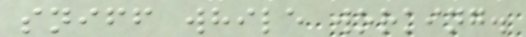sniff while working.
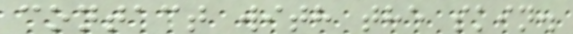contact with the skin.
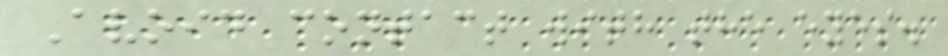Avoid contact with the eyes.
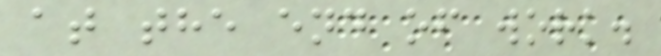at the end of work.
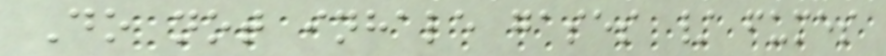Do not inhale gases / fumes
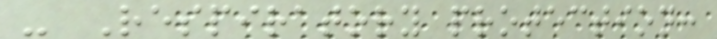- Respiratory protection:
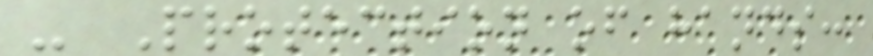- Protection of hands:
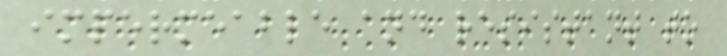impermeable and resistant to
